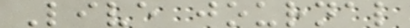Live journal
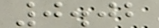0.02
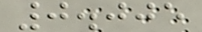0.005
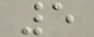5
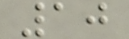10
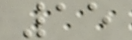15
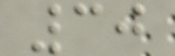30
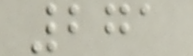271
